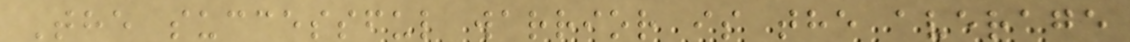The successful warrior is the average
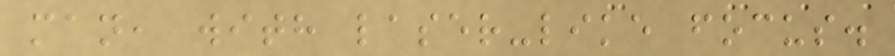man, with laser-like focus.
